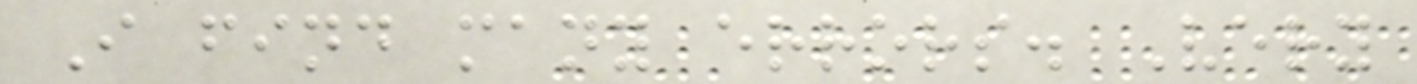I find many errors. Very
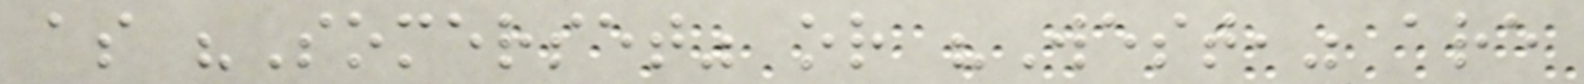as "Somerset" or "West," are
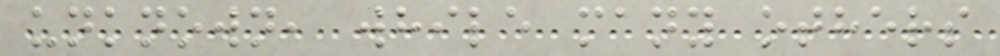unknown, while many others
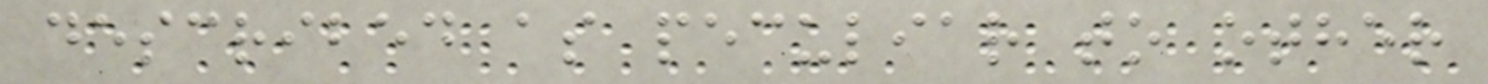described as peculiar to other
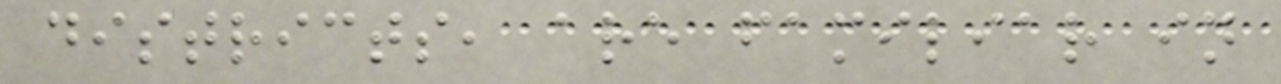districts, are familiar in
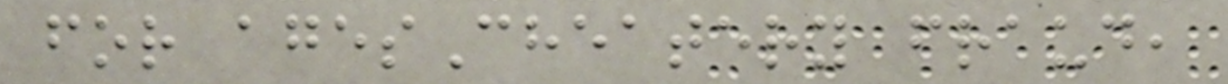for agesCheatery fraud,
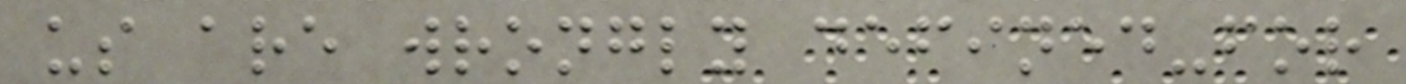us are wrongly defined-for
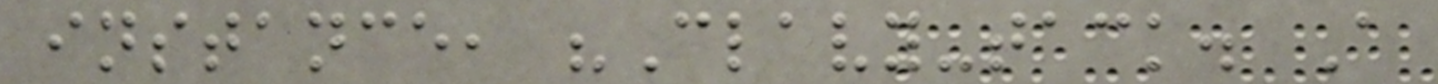instance, "Clavy-tack. A
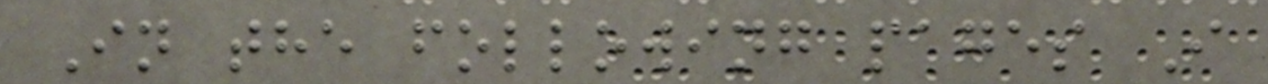In the following pages I
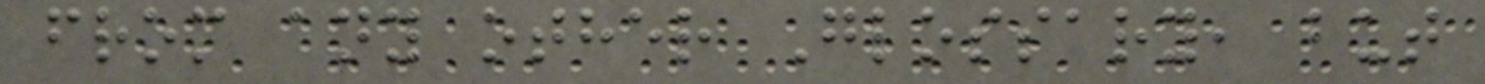from any other Glossary, but
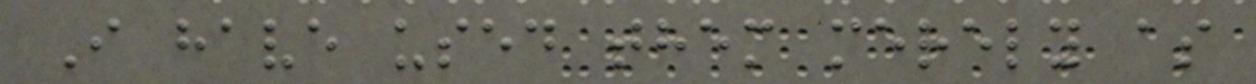I have used them merely as
